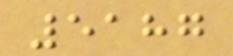5187
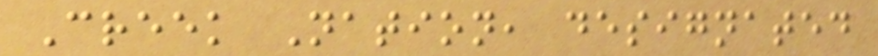Creek Nation, designated
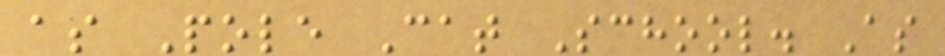as Pole Cat School. As
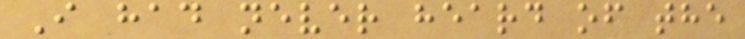I had never heard of the
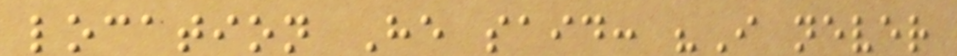location He said: "I never
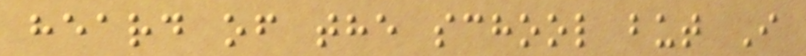heard of the school but I
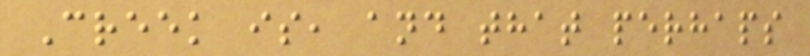Creek is, and that perhaps
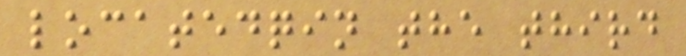locatedqin the third
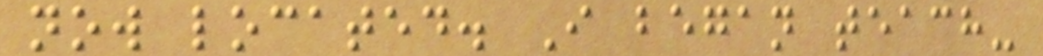now located. I began teach-
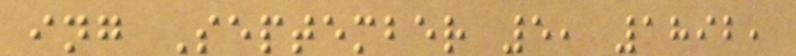ing September 5, 1892,
